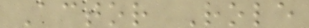Actor Role
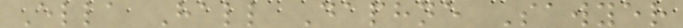Ella Hall Daphne Sawyer
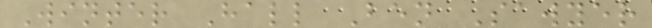Winter Hall Ben Sawyer
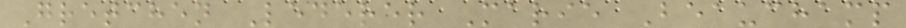Gretchen Lederer Marie Beauchamp
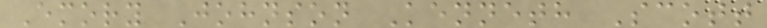Emory Johnson Kenneth Scott
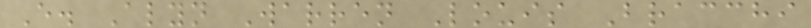E. Alyn Warren Louis Bracchi
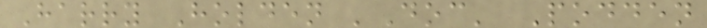Harry Holden 'Doc' Podden
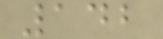142
